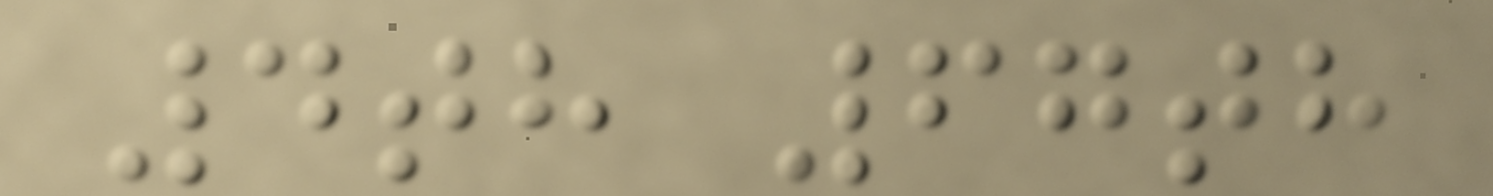4th 67th
